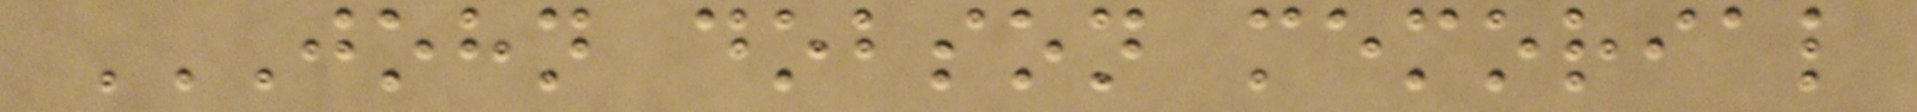JOHN DOBSON MEMORIAL
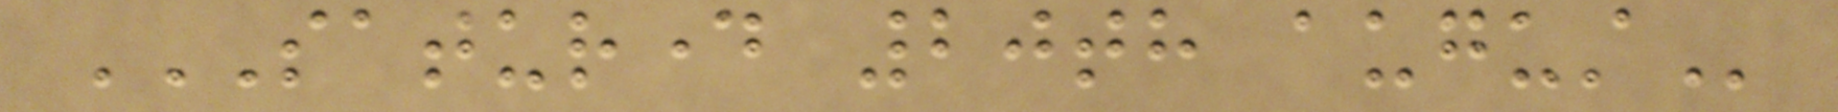SATURDAY 20TH AUGUST
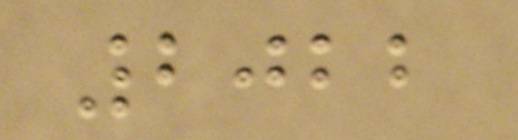2022
